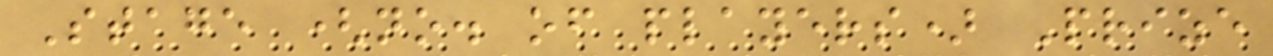Stage (no. of players) Prize
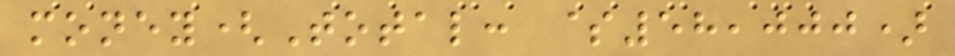money(Total: $58,000)
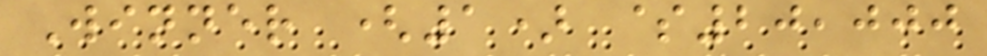Winner (1) $20,000
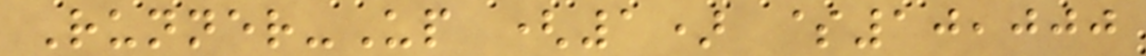Runner-Up (1) $10,000
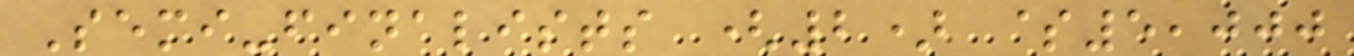Semi-finalists (2) $5,000
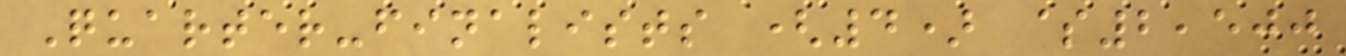Quarter-finalists (4) $2,500
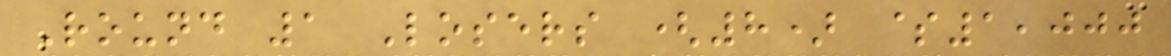Round 1 Losers (8) $1,000
